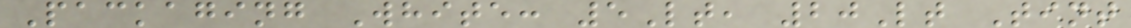Packaging White: 5Lt, 20Lt Tint
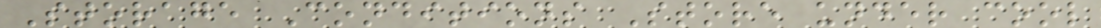Storage Conditions Store under cool
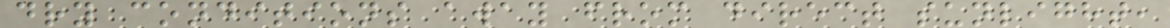dry conditions away from direct sunlight,
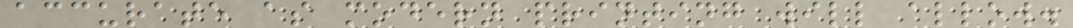accurate as modern printing will allow.
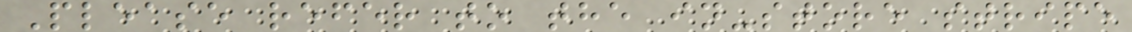Please refer to the in-store stripe
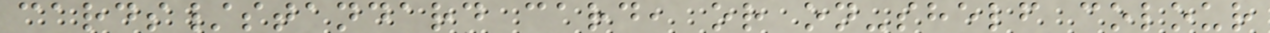cards/standard card, or on-shelf colour
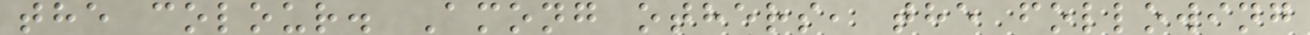the colour. Among others, the following
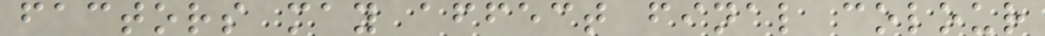factors may affect final colour
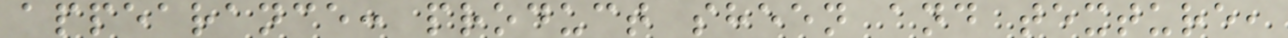appearance: product sheen and texture,
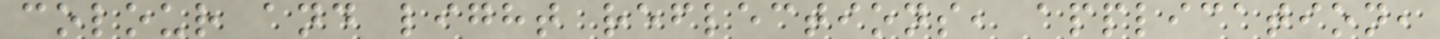colour and light reflections, application,
